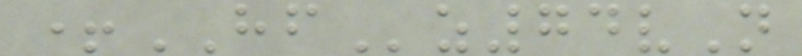+HFz74vN
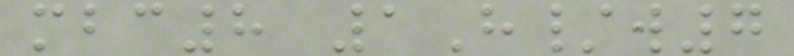mbc8 1H/w7
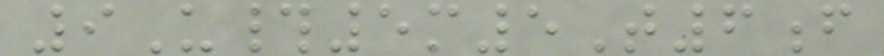9U#5m5T6f
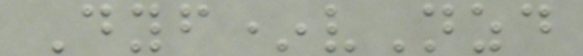Dyf*vNzd
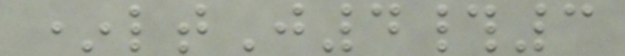*ltJ4#3
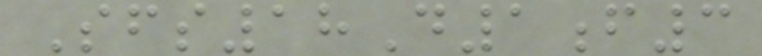Sfs18D1f3
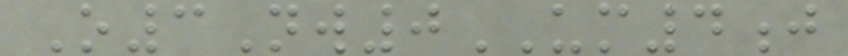O3Nw0UM4j
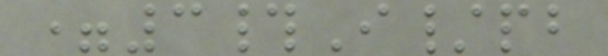=3#I/pb
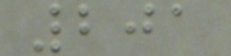201
